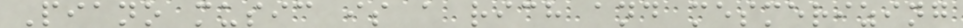Piano music is a rich and mesmerizing
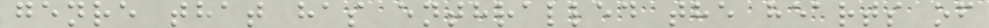genre that has enthralled the hearts of
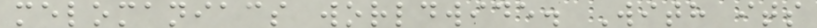melomaniacs worldwide. With its
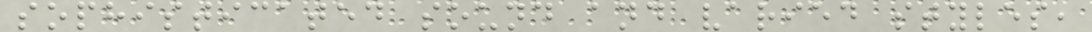sophisticated sound and varied styles,
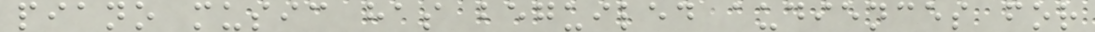piano music has beguiled audiences for
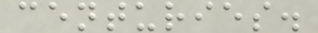centuries.
